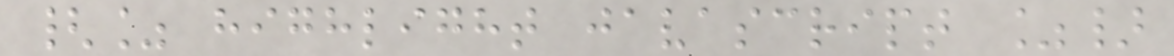{% highlight javascript %}
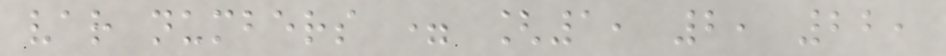var numbers = [1, 2, 22,
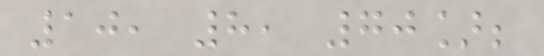10, 8, 70];
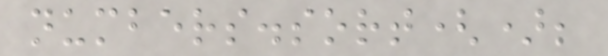numbers.sort();
